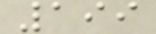199
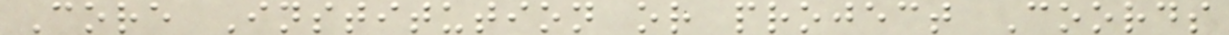Core Institution or project Coords
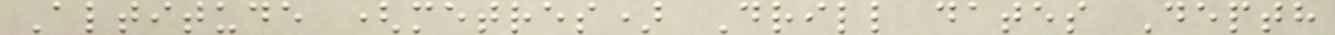Altitude (metres) Drill dates Depth
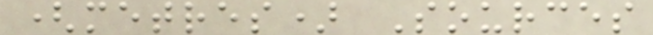(metres) Sources
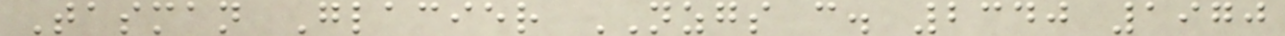Tasman Glacier NZGS c. 2340 1970
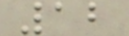12
